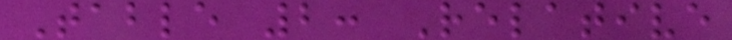Table 2: Relative
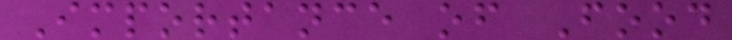Importance of Food
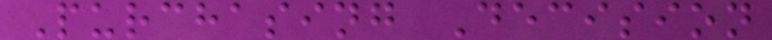Purchasing Decision
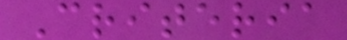Criteria
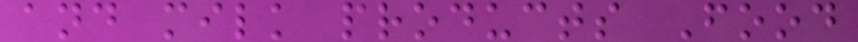and milk products Food
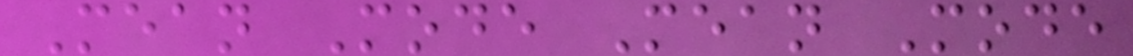Mean Mode Mean Mode
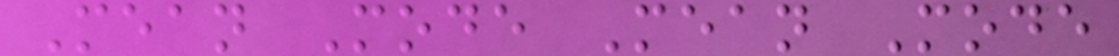Mean Mode Mean Mode
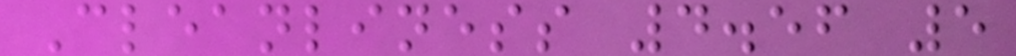Cleanliness 4.56 5
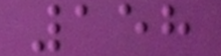158
